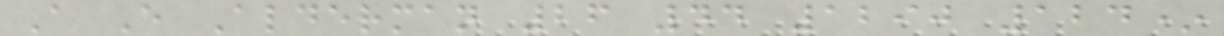A E Alderman 26 44 1290 124*
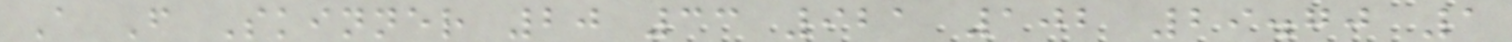A F Skinner 20 33 921 102 29.70 1
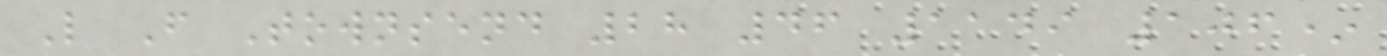L F Townsend 28 46 1149 106*
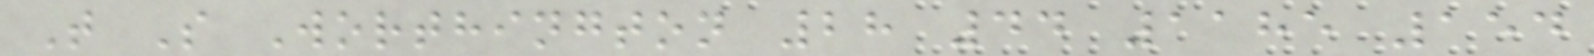T S Worthington 28 44 1185 154
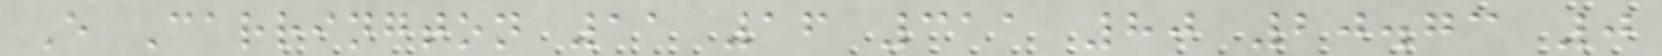E Carrington 11 16 311 80 20.73 0
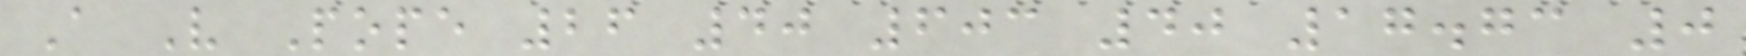A V Pope 26 40 603 40 17.73 0
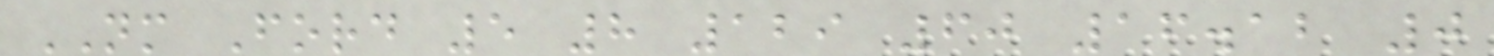NM Ford 5 8 129 60 16.12 0
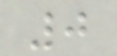0
